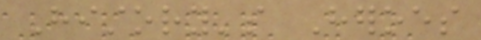History's Heroes
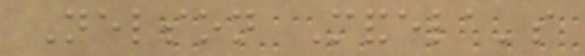Nelson Mandela's
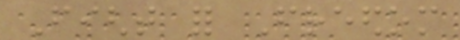Fight for Freedom
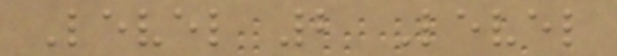Level 2 Level
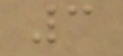3
